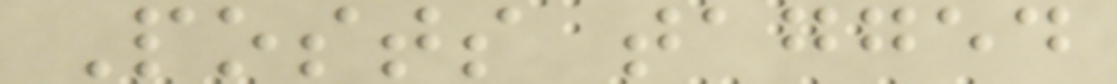Posts tagged
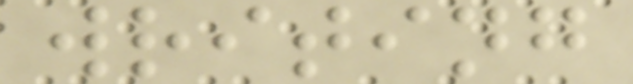writing
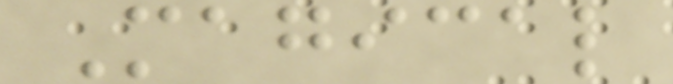Magical
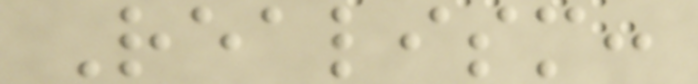Realism:
